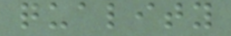quality
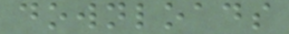downloads
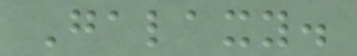Galaxy.
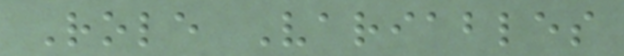Role Variables
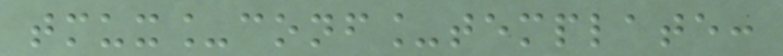tmux_conf_template:
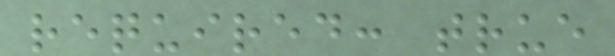required: true
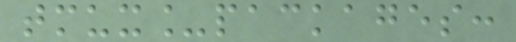tmux_packages:
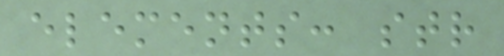elements: str
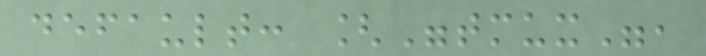default: ["tmux",
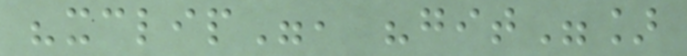"xclip", "git"]
